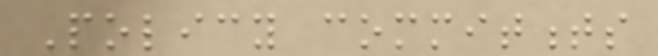Policy commitments
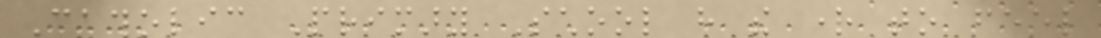Catholic Primary School have the right to feel
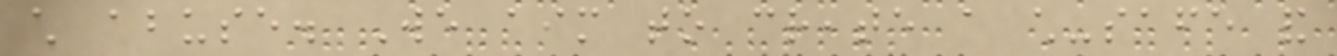child abuse. We aim to create a child-safe and
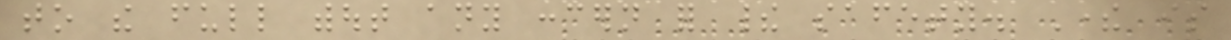to the full without any concern for their safety. There is
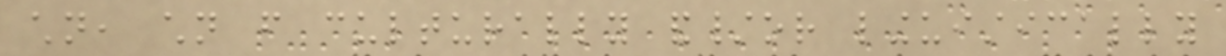children, children from culturally and/or linguistically
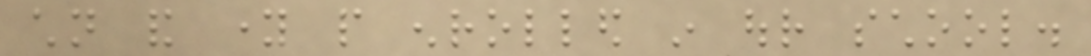children and young people enrolled in our school.
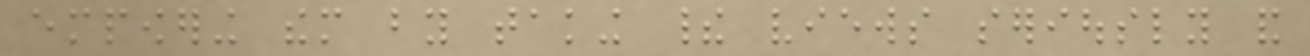empowering them by taking their views seriously and
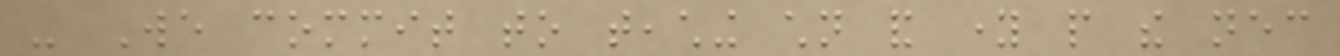- We commit to teaching children and young people the necessary
